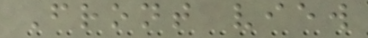Front view
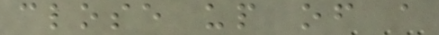close up of a
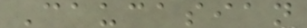Caucasian
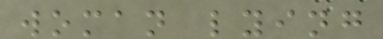woman lying
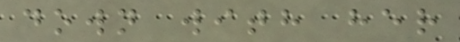down with her
